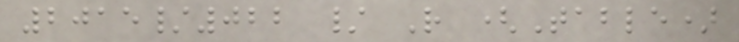2015/022 / R (Table)
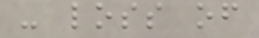- loss of
